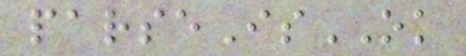parseIsOK
